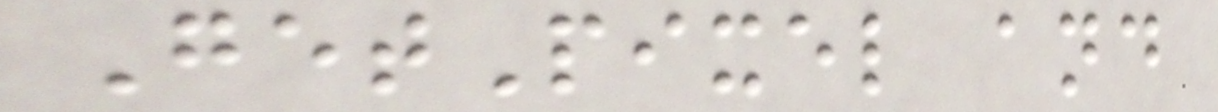GetPixel and
